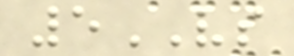5VS
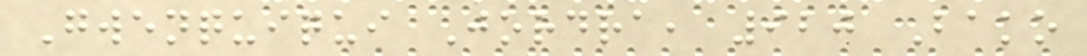Gwenquiqui Jordra, 920 Bako
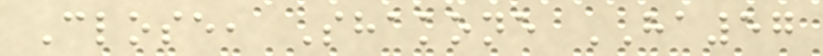Close, Shakone HA57
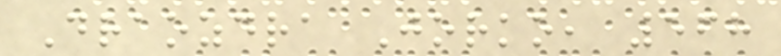Draozdra Jorko, 568
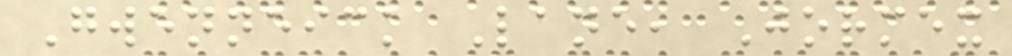Gwenneick Lane, Jormex
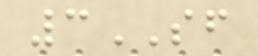3SF
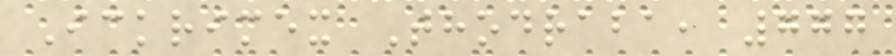Ickrimex Thodraba, 777
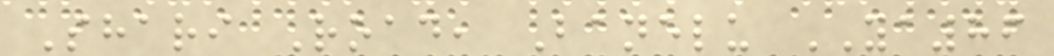Shari Road, Banelu YA86
